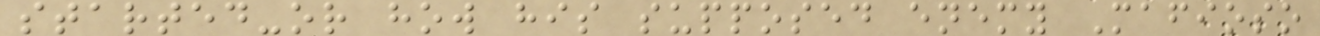started-or how his supposed enemy Mafioso
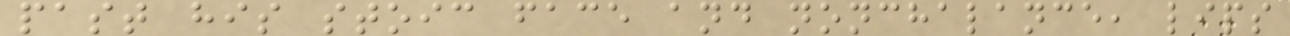past his stoic face and nonchalance, lips
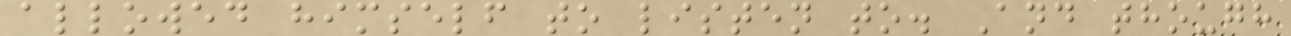allowed himself to listen to. And though
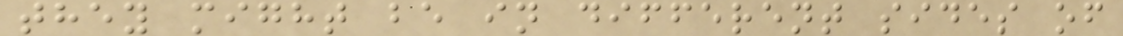they might be in different sides of
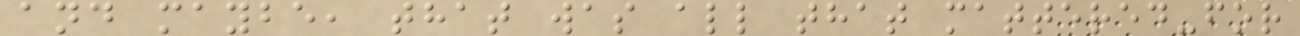and maybe, that was all that mattered-for
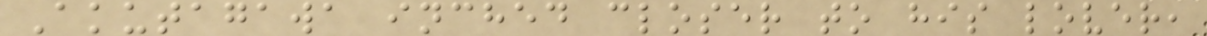Akutagawa inched closer to his lover,
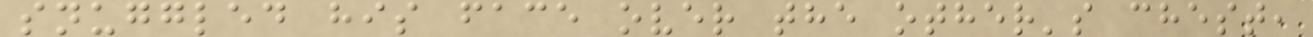snuggled his face over the other's chest,
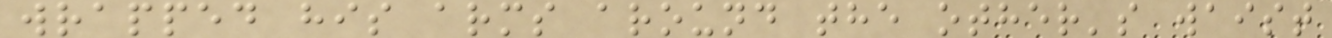wrapped his arms around the other's waist
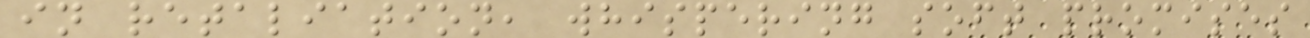in retaliation, whispering soft promises
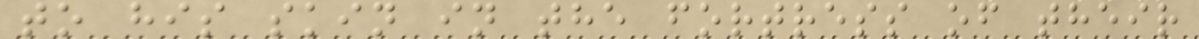to his skin in the fortress of their
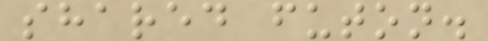shared futon.
